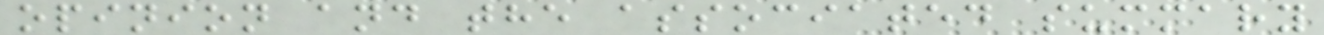opinion and the associated summary
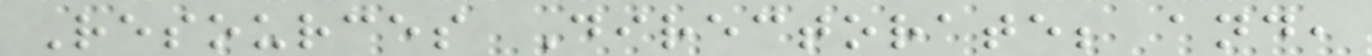Resources Directorate; and,
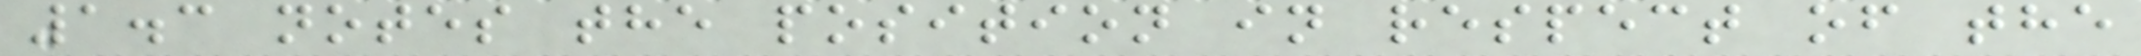1.3 notes the position in respect of the
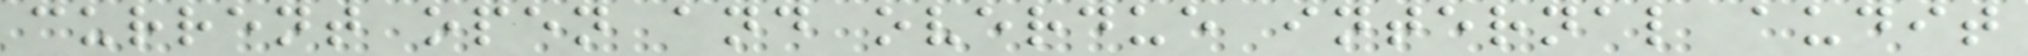current open and overdue internal audit
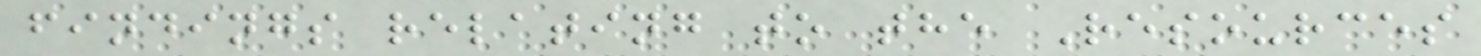findings relating to the Resources
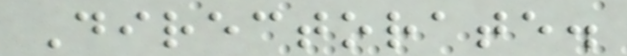Directorate.
